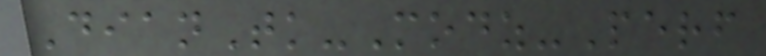DianTk-Modz-Perf
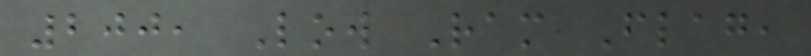200, Low Ram Flag,
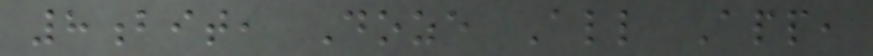8bit, Doze All App,
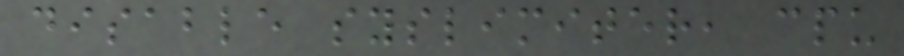disable syslimiter, cpu
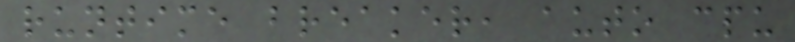runtime breaker, auto cpu
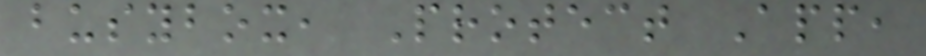busybox, Protect App,
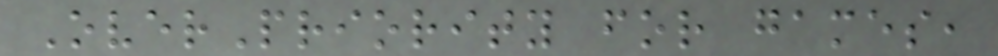OverPriority for games,
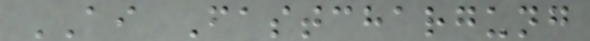AI Fastchargung
